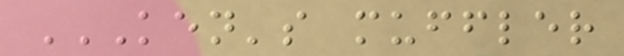KEN'S MUFFLER
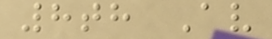8th Av
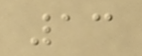13
